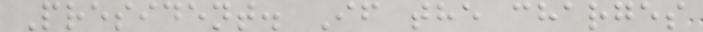President. If the charges
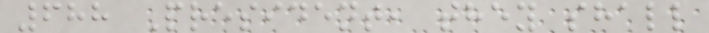688 President, they shall
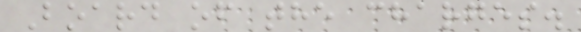Board of the charges.
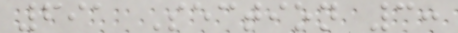691 Section 3:
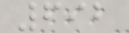692
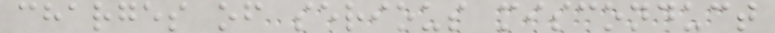charges of serious misconduct
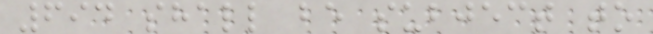694 shall be subject to
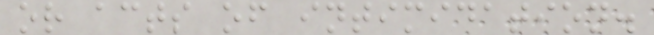or acts of intimidation.
